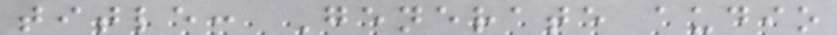title: Generate audio
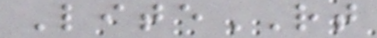LiteRT
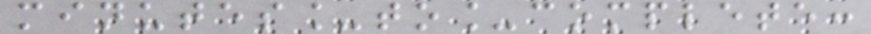minutes_to_complete:
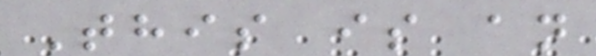This is an
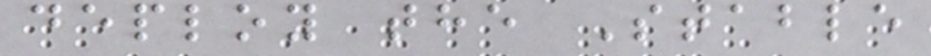deploy the Stable
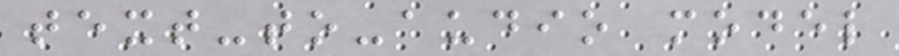text-to-audio model
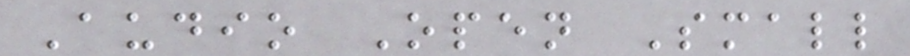Audio Open Small
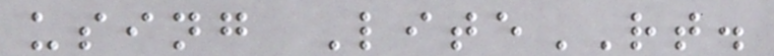using LiteRT.
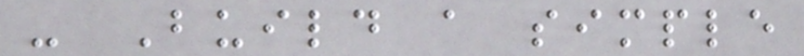- Build a simple
